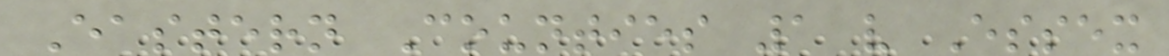Eastern Counties 1 v Essex
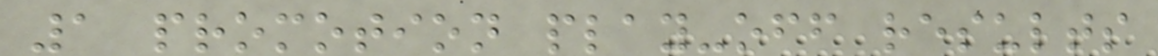1 promotion play-off results
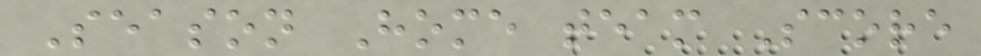Season Home team Score
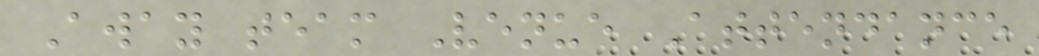Away team Venue Attendance
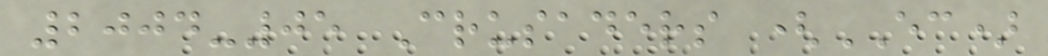2004-05 Crusaders (EC)
